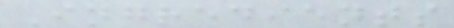Ingredients
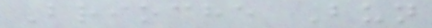Brioche Bun
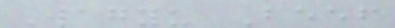Wagyu Beef
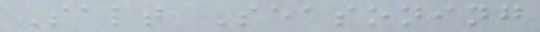Salt Seasoning
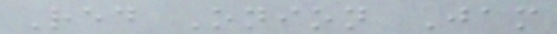Red Onion Jam
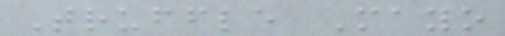Truffle Mayo
